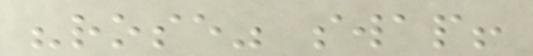"rose" swap!
